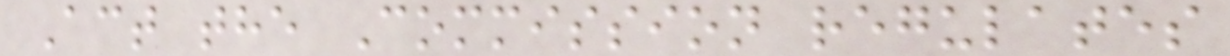Act the Commission regulates
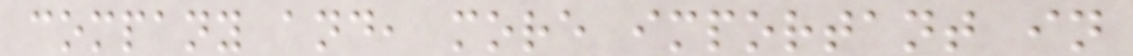company and, more important in
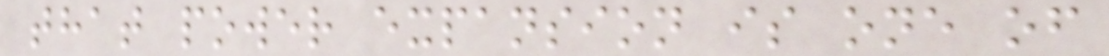that power expansion is one of
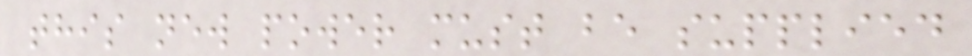this new power must be supplied
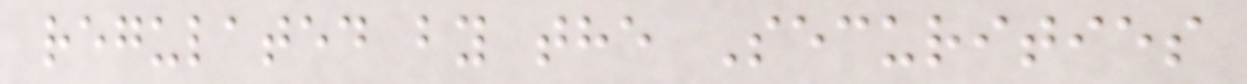regulated by the Securities
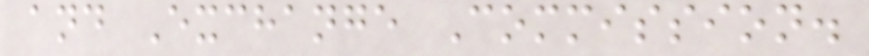and Exchange Commission.
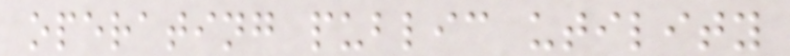operating public utility
